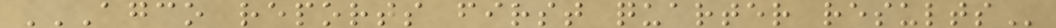AGCO REPORTS FIRST QUARTER RESULTS
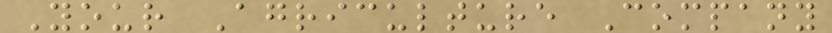Your Agriculture Company
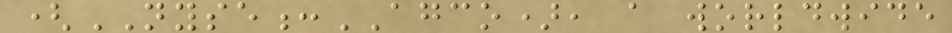(NYSE:AGCO), a worldwide
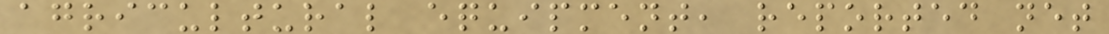agricultural equipment, reported net
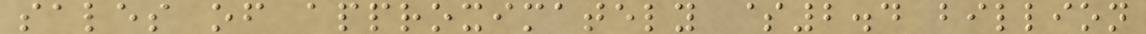sales of approximately $2.4 billion
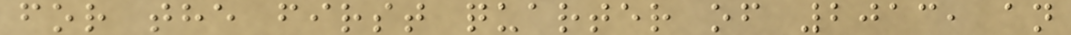for the first quarter of 2013, an
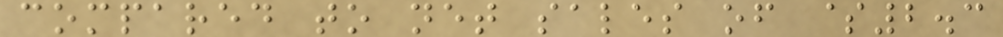compared to net sales of $2.3
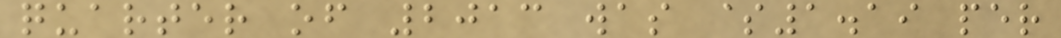quarter of 2013 was $1.19 per
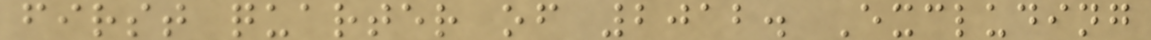first quarter of 2012. Excluding
